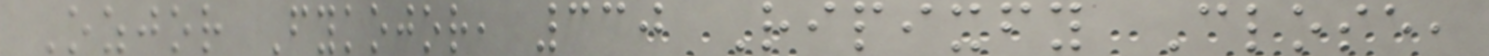Ozjor Fykojor, 330 Ripixfy Close,
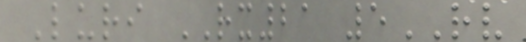Luri RX21 5RV
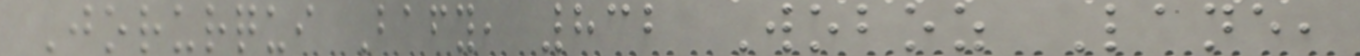Jorurqui Bafy, 832 Woboz Lane,
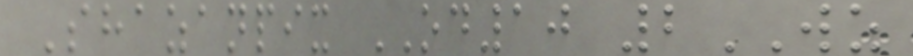Shazanpix OD10 2WZ
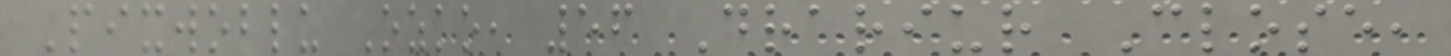Pixwoblu Ozko, 56 Drariur Close,
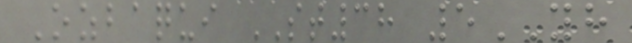Ozbaqui ST38 5YH
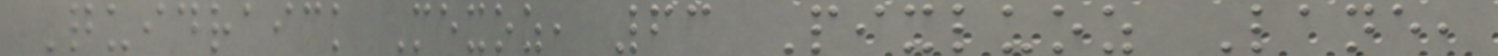Quidraick Mexoz, 63 Pixluoz Lane,
